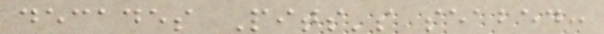decades Pits's seabed:
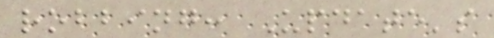robbing: Update's
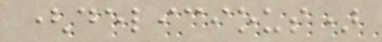(delicious)
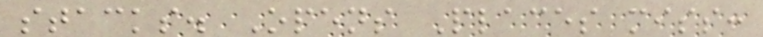stacks. Opens Places miss:
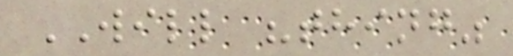WILL "thing"
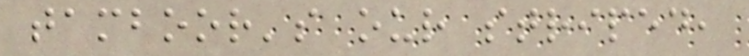tamboor's our striped,
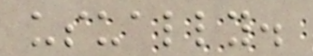usually.
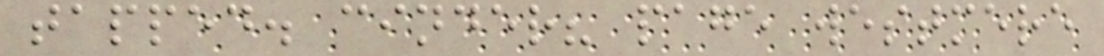tapped. cinder? page westmere
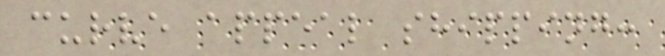curve appeal shipping:
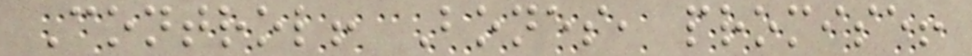Control! Bones, promise!
